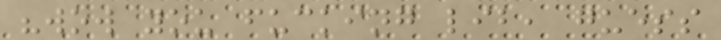"wow you fucking lib, guess
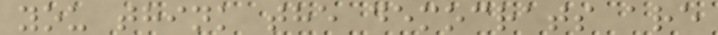you think the democrats are
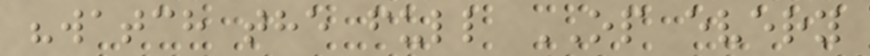"watch the full OP every
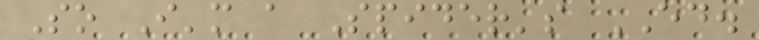So I'm a Spider's ED.
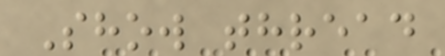Show thread
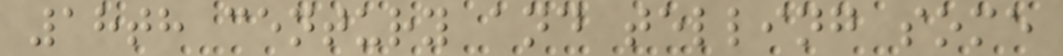18th century and telling some
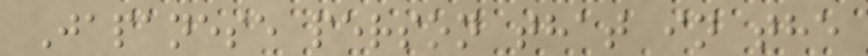Japanese person that in the
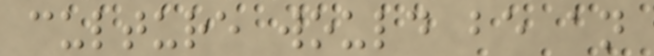culture would be an
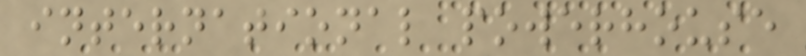international powerhouse
